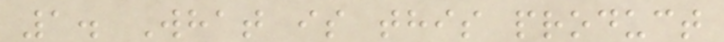1. What is this product
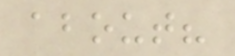about?
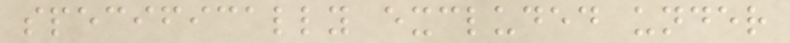specifically excluded under
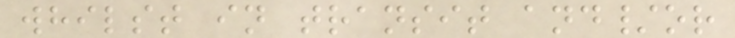whilst in transit and/or
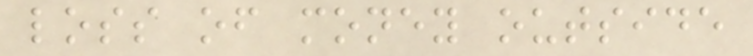loss of money outside
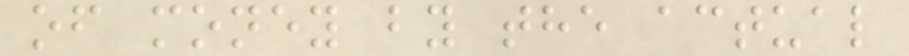of money by the actual
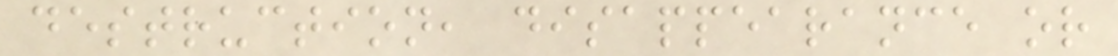destruction, disappearance or
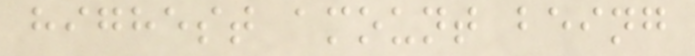highest amount being
